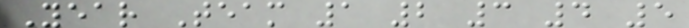Year Team 1 2 3 4 5
